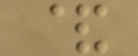&
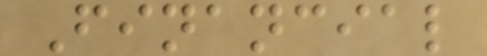Financial
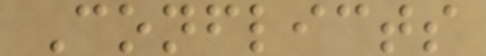Conflicts
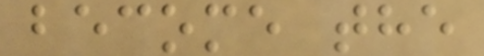become the
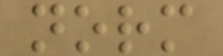norm
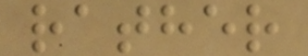rather
